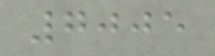7005
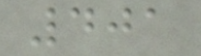401
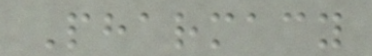Pharmacy
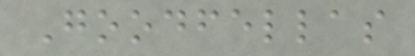Goodfellas
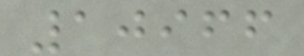10966
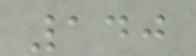140
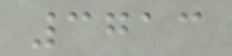3713
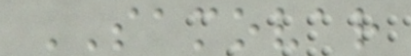SAMOVAR
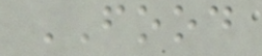FOOD
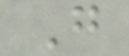G
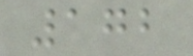172
